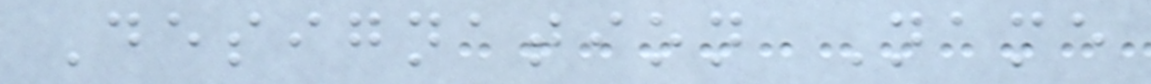Designation Name
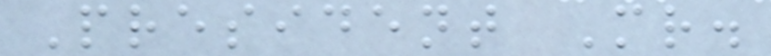President Mr.
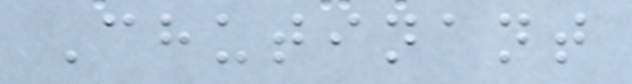Chutinant
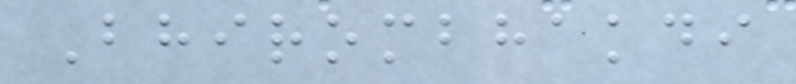Bhirombhakdi
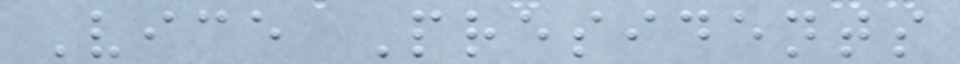Vice Presidents
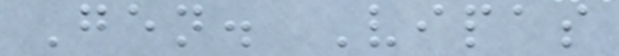Gen. Vipas
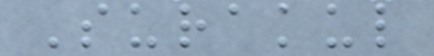Surakul
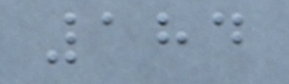184
